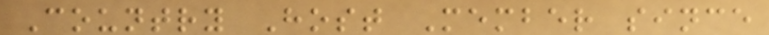Country Host Member since
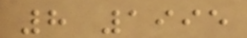8 1995
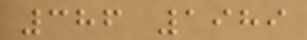386 1989
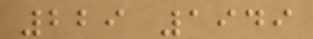229 1949
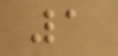1
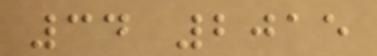34 2015
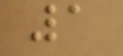1
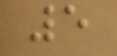5
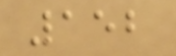152
